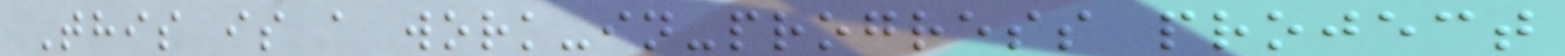This is a work-in-progress project
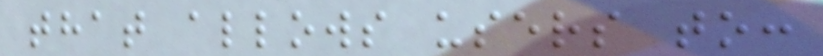that allows users to:
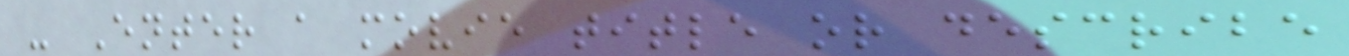- Enter a movie title or describe
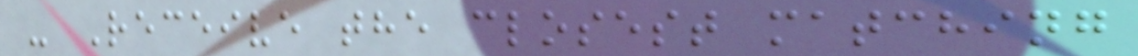- Receive the closest matching
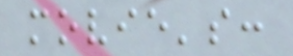movie's:
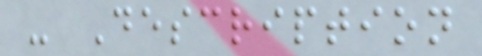- Description
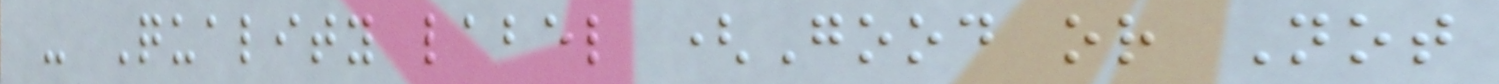- Quality label (Good or Not
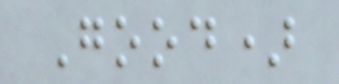Good)
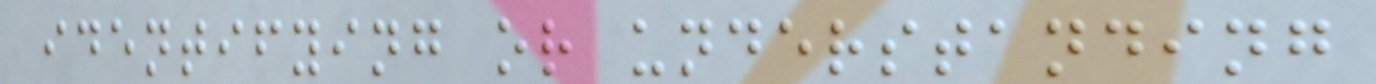identifying or understanding
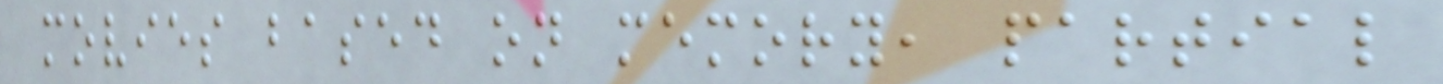movies based on memory, partial
